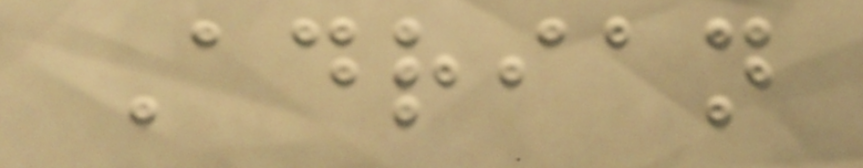Adrian
